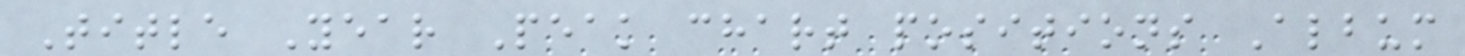Title Year Peak chart positions Album
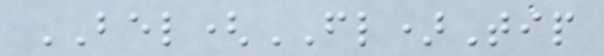BEL(FL)Tip
